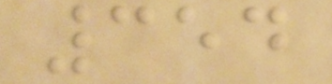354
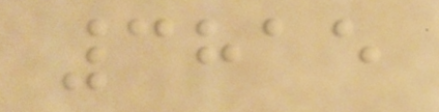3815
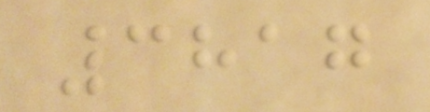3817
